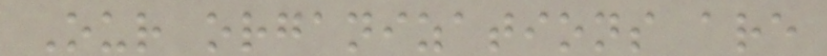Our organizations are
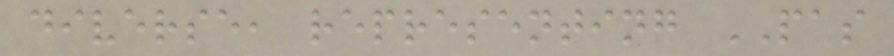diverse, representing PAS
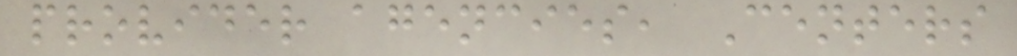provider agencies, Centers
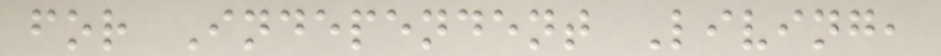for Independent Living,
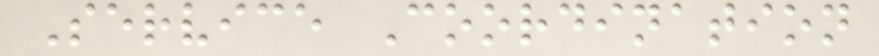Service Coordination
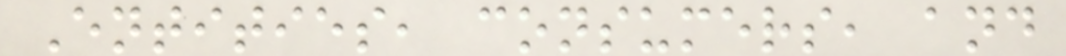Entities, consumers, and
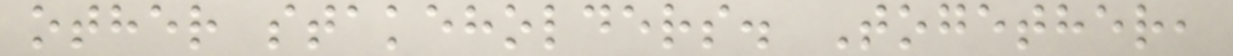other stakeholders. Together,
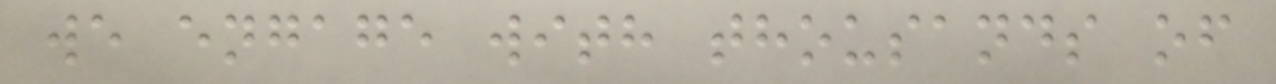we engage with thousands of
